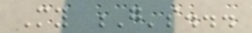My G's...
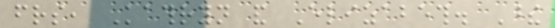friends, Kathryn and Elizabeth. These
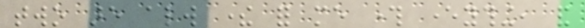two are always there for me through everything, and
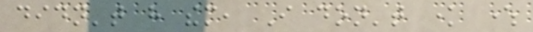didn't have them, I don't know where
